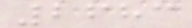2683
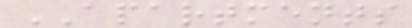APARTMENTS
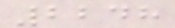2248
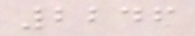2246
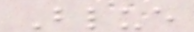Blue
